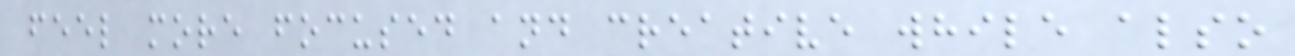feel more focused and creative while also
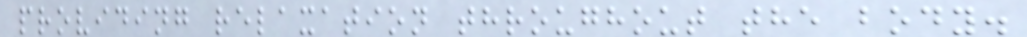providing relaxation throughout the body.
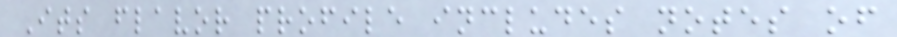Its flavor profile includes notes of
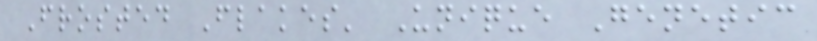Frosted Flakes' Unique Genetic
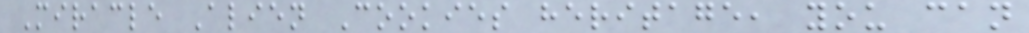Miracle Alien Cookies heritage, you can
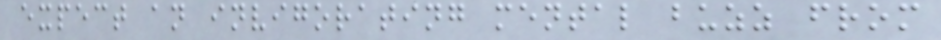expect an invigorating mental buzz from
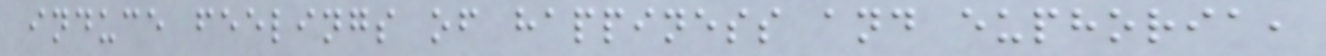induce feelings of happiness and euphoria,
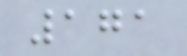171
